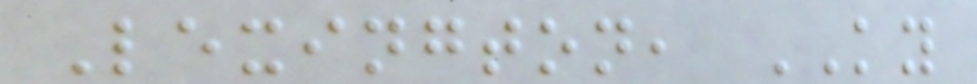Lexington, KY
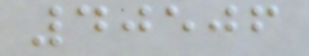40506
